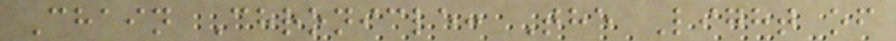Chain Chronicle: The Light of
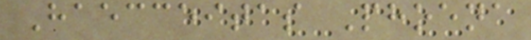Haecceitas Phoena
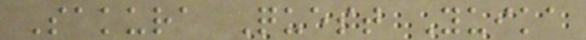Sakura Quest Yuika
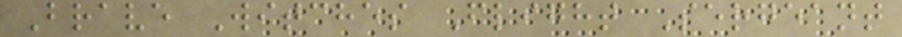Brave Witches Flight Sergeant
